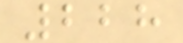228
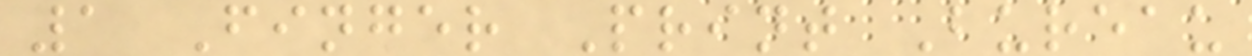1 Finger Print Bureau
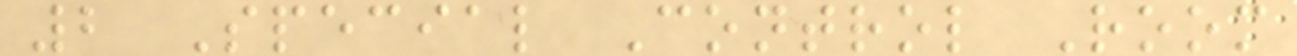2 Special Control Room
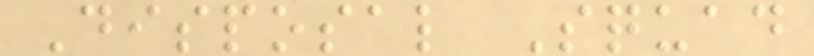Disposal Squad
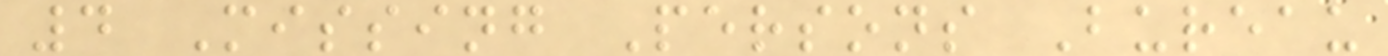4 Missing Persons Bureau
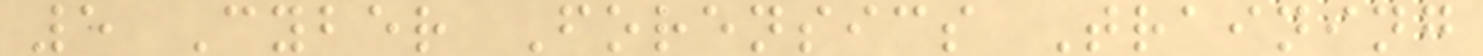5 Cyber Forensics Training
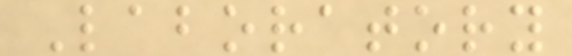Laboratory
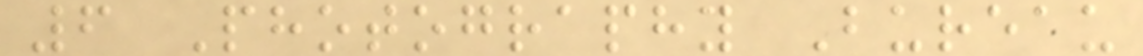6 Photography Bureau
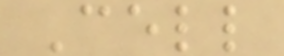Cell
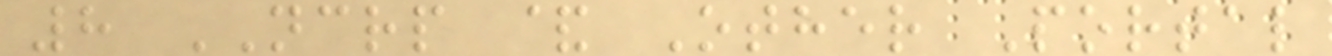8 NCRP & Other Portal
